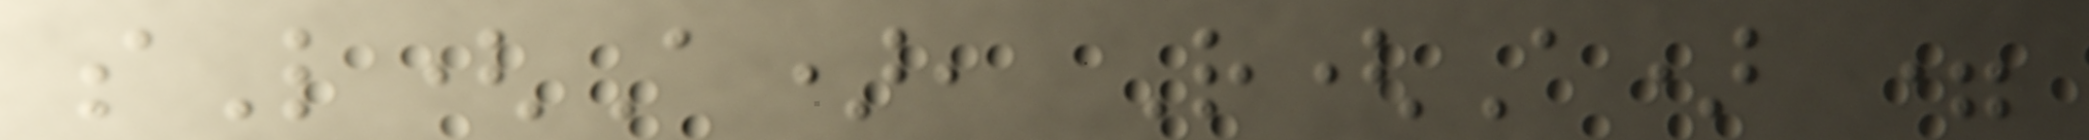sL(A), R(A) =
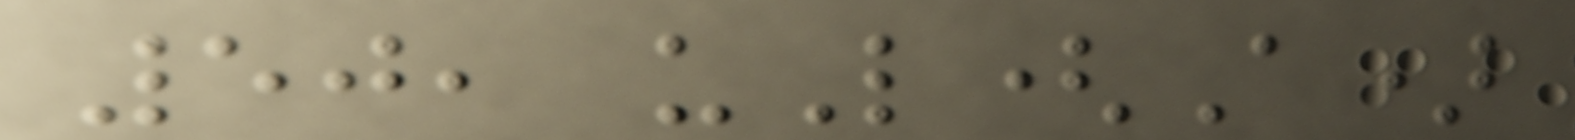50, uL(A)
